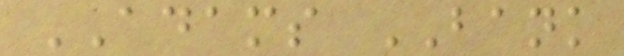ADAMS BANK
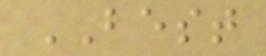BEST
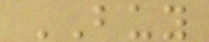BUY
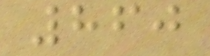860
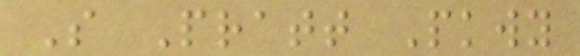S Pratt Pkwy
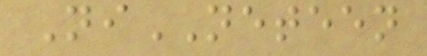NiNETEEN
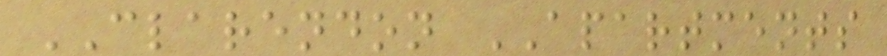CLARENDON APARTMENTS
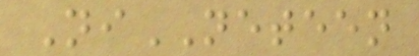NiNETEEN
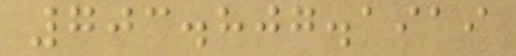703.807.1919
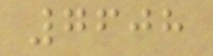7608
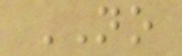NO
